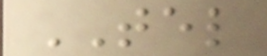TEL
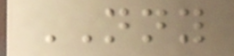NNY
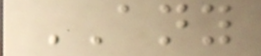ANY
